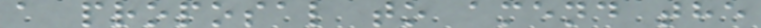a proposal to amend the
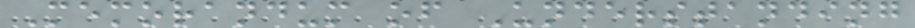Memorandum of Understanding
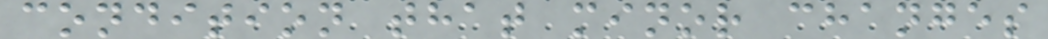condition that minor changes
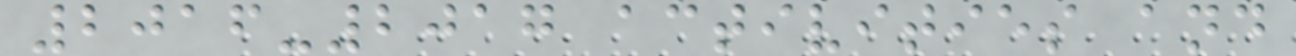2016-2017 activities and
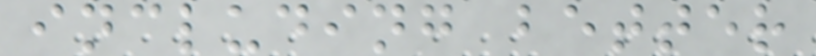including better
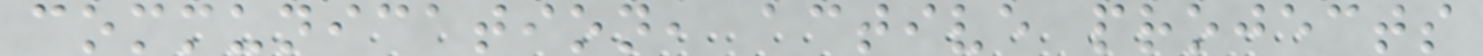communication, active projects
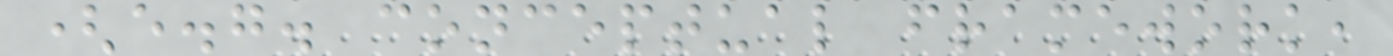(e.g. conceptual framework,
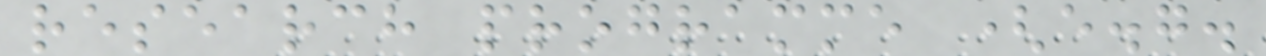research programme (e.g.
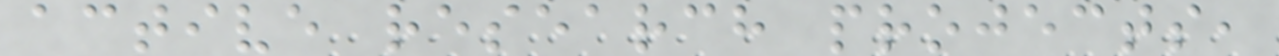active research projects,
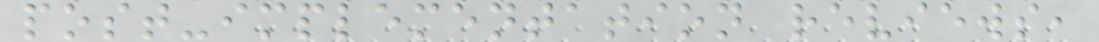post-implementation reviews,
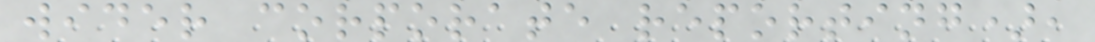wider corporate reporting),
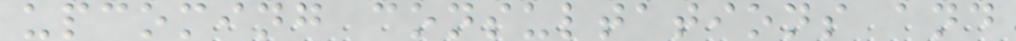upcoming consultations and
